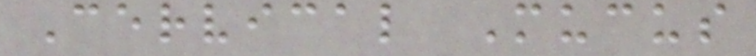Cervical Mucus
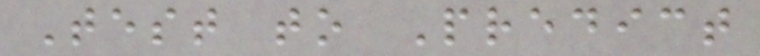Test to Predict
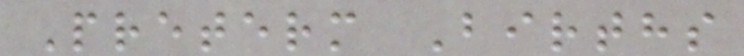Preterm Births
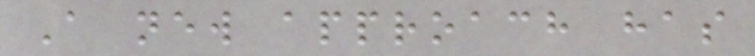A new approach has
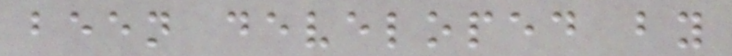been developed by
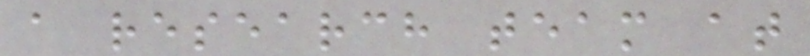a research team at
